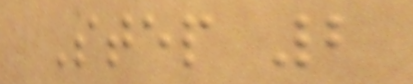Step 2
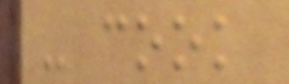- cook
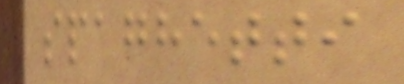spaghetti
